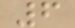6
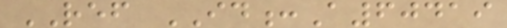REF ID:A60419
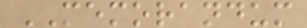MEMORANDUM
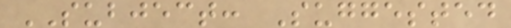SUBJECT: Suggested
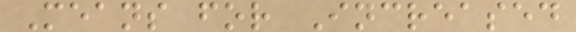Means for Increased
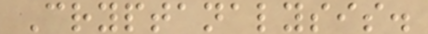Cryptanalysis.
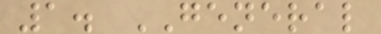1. GENERAL
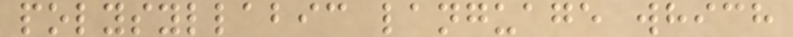polysyllabic language which
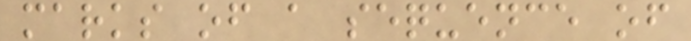marks of a sequence of
